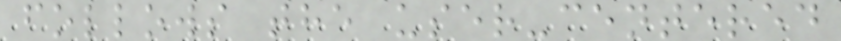follows the user-centered
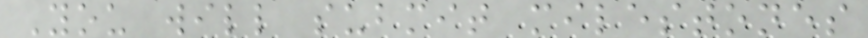You will submit milestones
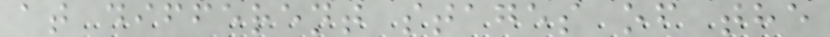at different stages of the
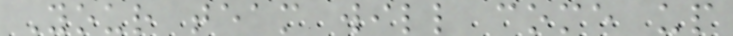Your team will come up
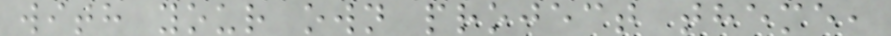with your own project theme,
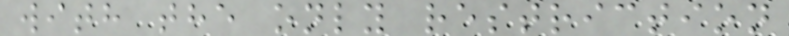with the only restriction
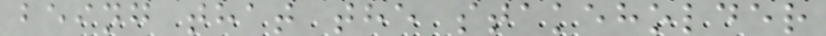being that the stakeholder
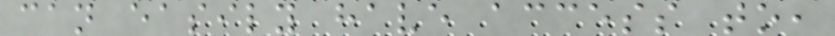can easily have access to,
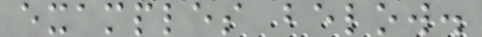examples below.
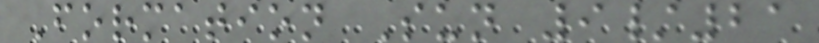Formation Sun 9/21
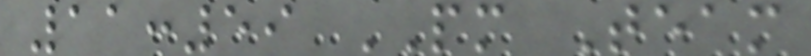11:59 PM Team
